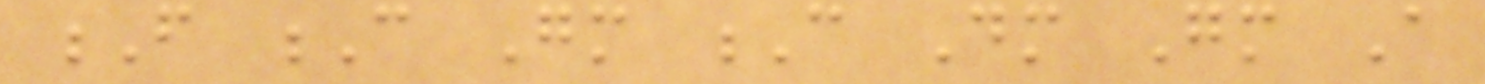F C Gm C Dm Gm A
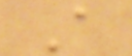A
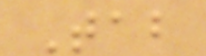Tab
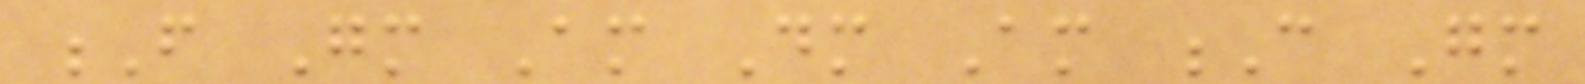F Gm Am Dm Am C Gm
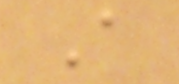A
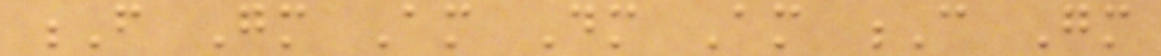F Gm Am Dm Am C Gm
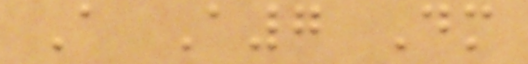A A7 Dm
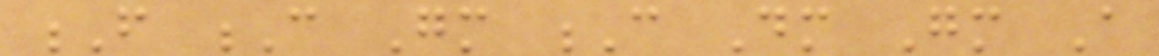F C Gm C Dm Gm A
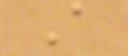A
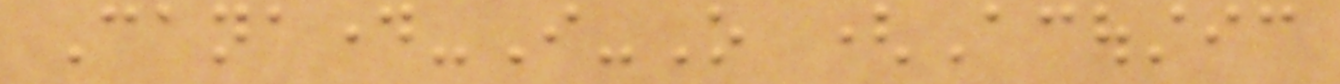Canaday-I-O (Acoustic
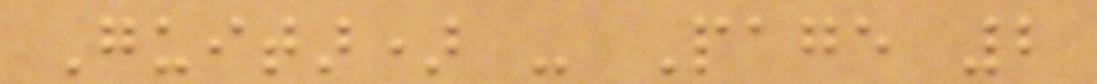Guitar) - Page 2
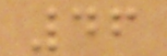46
